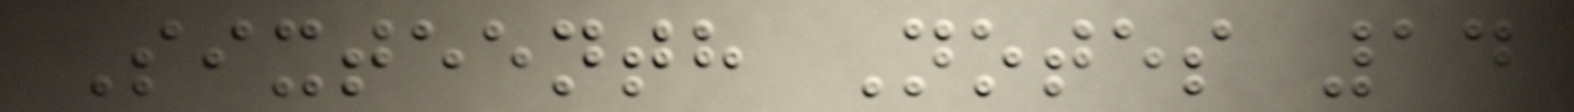Sixteenth Notes 14
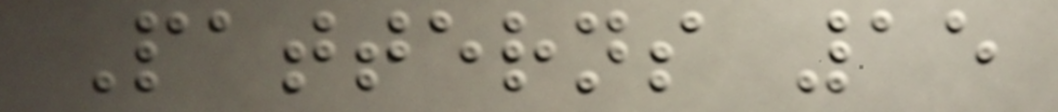Patterns 15
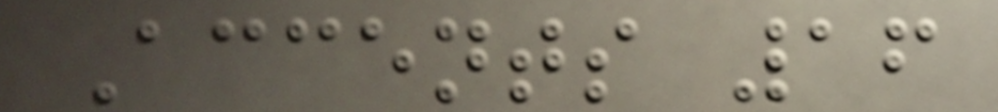Accents 16
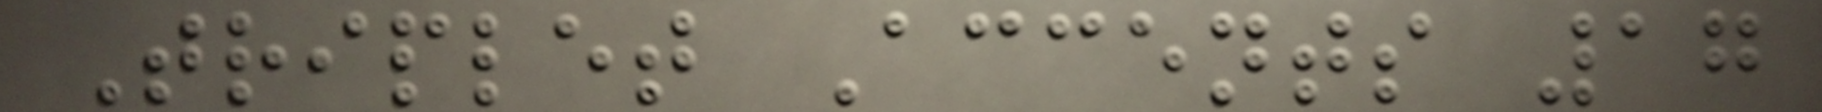Triplet Accents 17
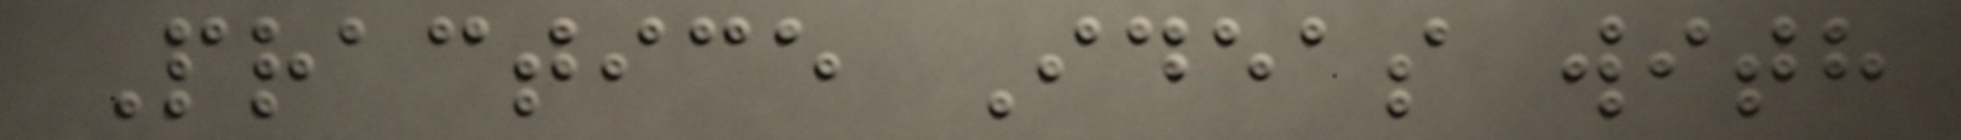Practice Ideas with
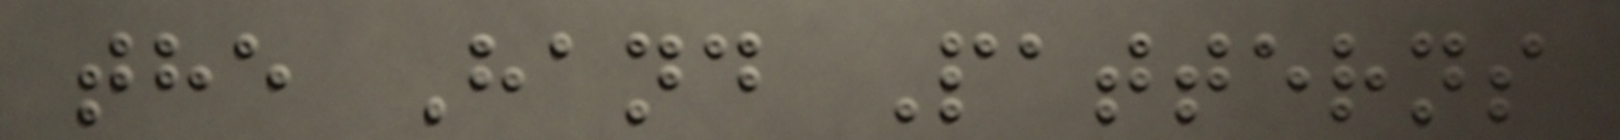the Hand Patterns
